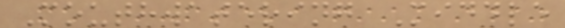Mouthwatering Middle
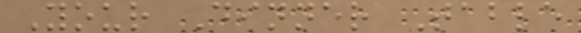Your Dinner Table
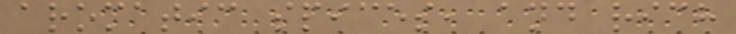aromatic spices, and rich
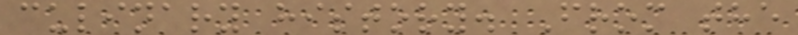culinary history. From the
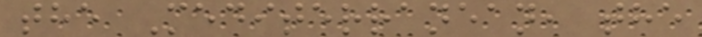the Mediterranean, the
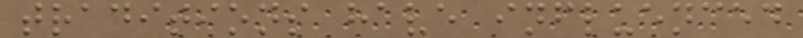traditions have influenced
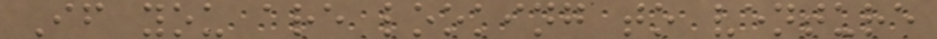If you are looking to venture
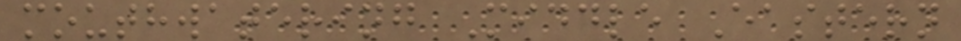mouthwatering Middle Eastern
